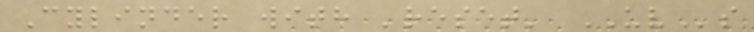Cylinder with 'reset' UVs
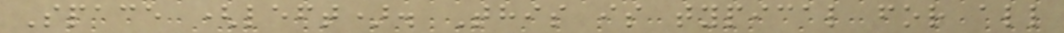Space (left). This is typical for all
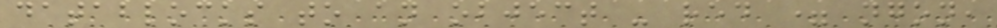datablocks to an object - red = ngon,
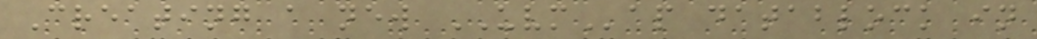Creating a new UVMap datablock in
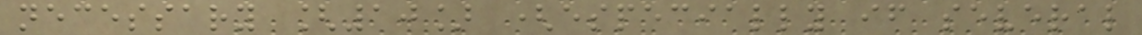necessary [10] (especially if several
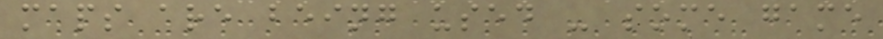maps are being used - some game
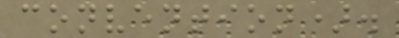convention).
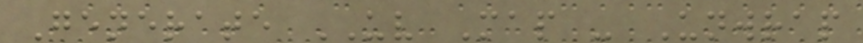Generate UV Map - Unwrap
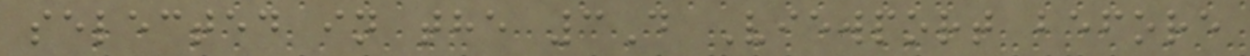selected in the 3D Viewport before
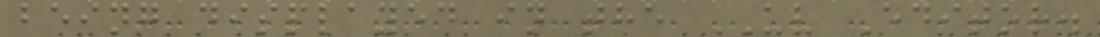being displayed in the UV Editor.
